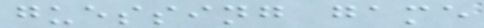guessing game
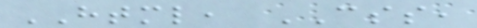HTML, CSS,
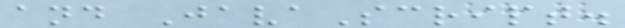and JavaScript.
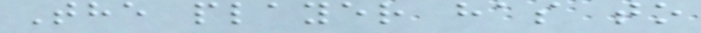The player has to
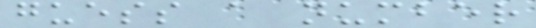guess a number
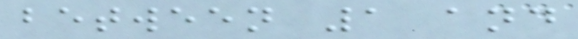between 1 and
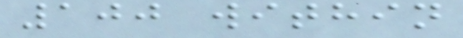100 within
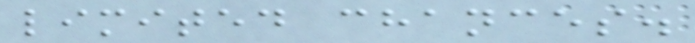limited chances.
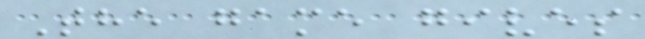The game gives
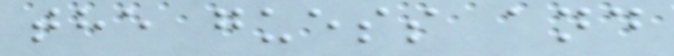the guess and
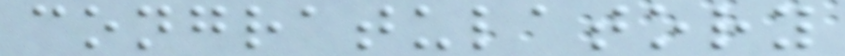congratulatory
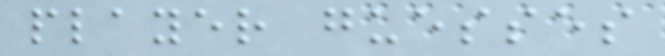player guesses
